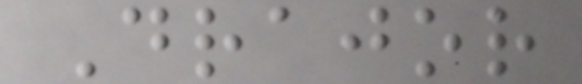Drajor
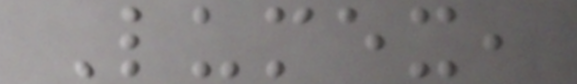Lumex,
